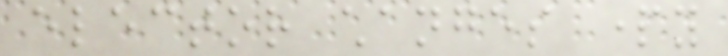elector changes party
